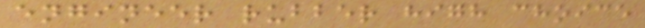engineer rubber high choice
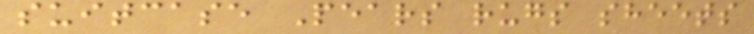suitcase Pears rugs sheets
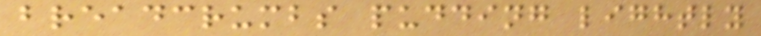breadcrumbs pudding lightly
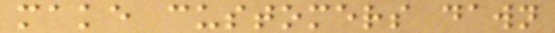make customers dawn
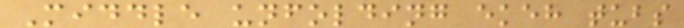Middle unfolding ekeh tubs
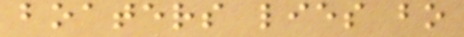boaters lies bo
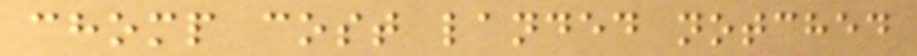chomp cost landed notched
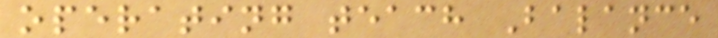operating teach Balance
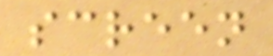screen
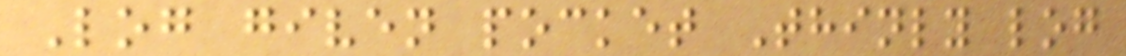Log given pocket Thinly log
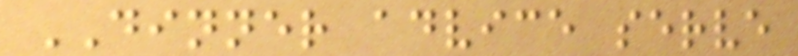DINNER advice serve
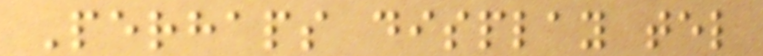Perhaps display tel
